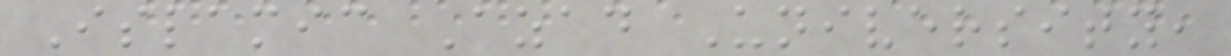Islamic Azad University,
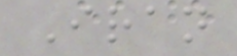Iran
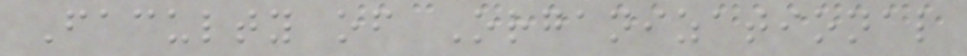Faculty of Organizational
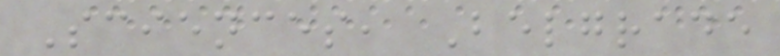Sciences, Belgrade
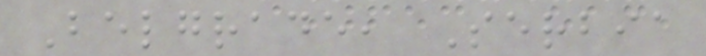Belgrade, Serbia
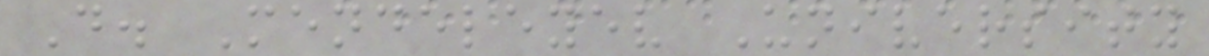D. Mendeleyev University
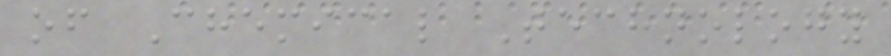of Chemical Technology
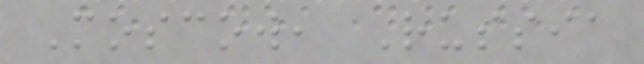Moscow, Russia
